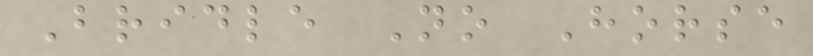Bridle No Horse
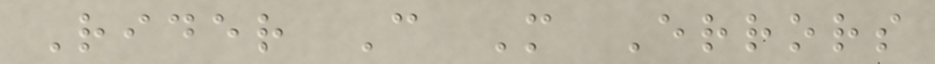Rider C M Errors
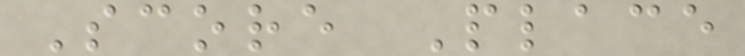Score Place
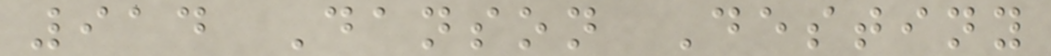914 Danson Destiny
